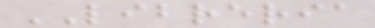LIBRERIA
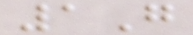1G
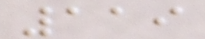119
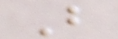B
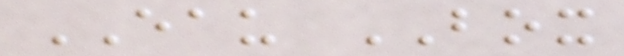EAU BOX
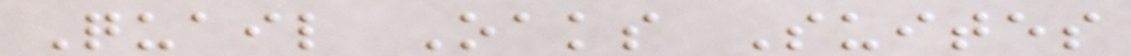Quail Oaks Suites
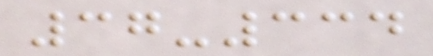37-334
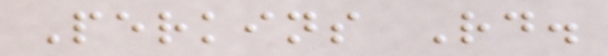Perkins Rd.
